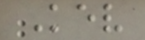Kev
